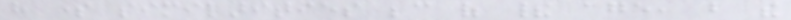have some similarities because of their age, but the
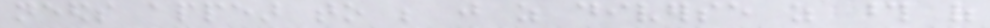needs appear to be just as diverse as those of
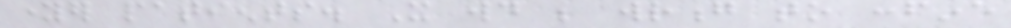younger patients. It would be wrong to confine
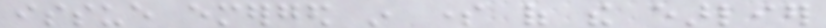issue emerged in some of the earlier
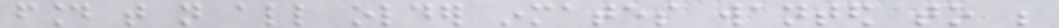found that not all older inmates wanted to be
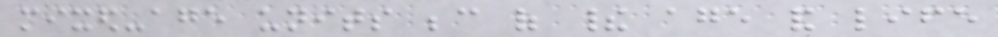mixed-age units because of their age and life
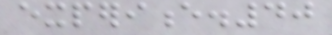experience.40
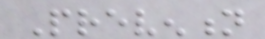Prevention
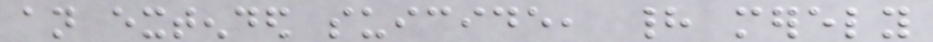an extended suicide, had merely
